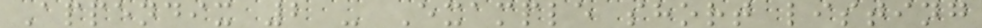Appendix 2 - Example short listing
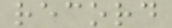record
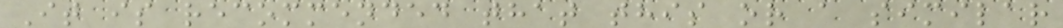It is recommended that this or a similar
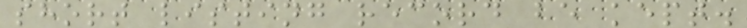short listing record be kept.
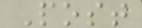Post
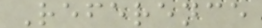Reference
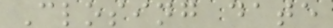Closing date
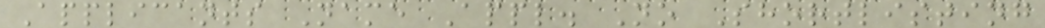Applicants Name Appl. No Shortlisting
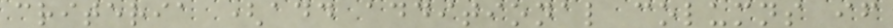criteria (add additional columns if
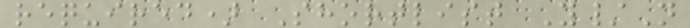required) Shortlist Y/N
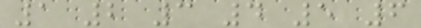1 2 3 4 5 6
